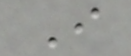I
